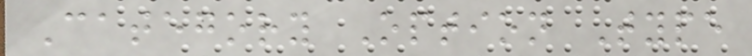Category Option Type
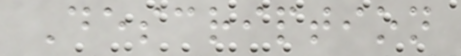Description
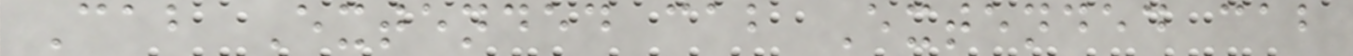Cab Extended cab Extended cab
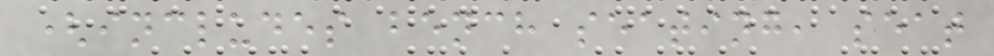(includes bench seating, seat
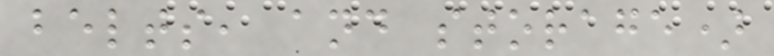belts, and storage)
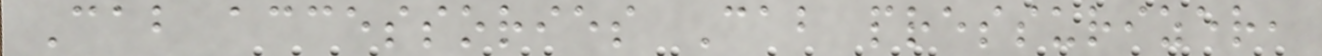Cab accessories Cab pressurizer,
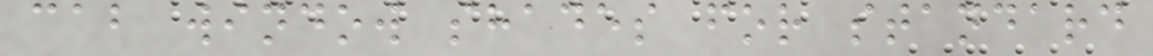cab window shades for standard
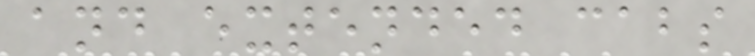and extended cabs
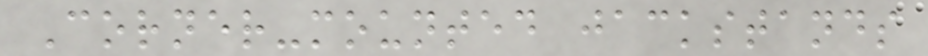Corner-mounted jackstands
